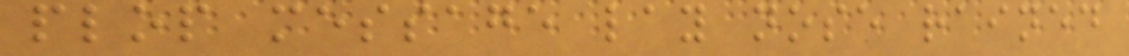plop message lay nose rained
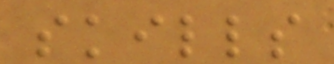skills
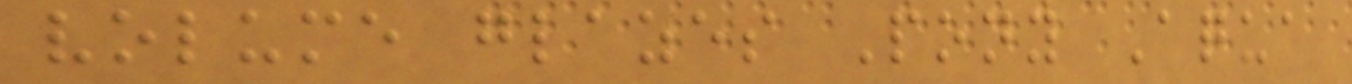volume glazes Pony Aqua
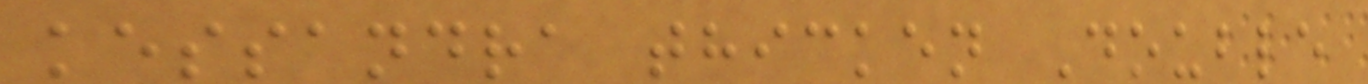kessandra thicken Double
